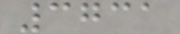3731
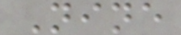Nine
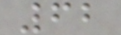62
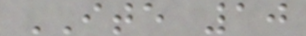ITE 10
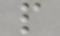p
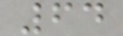64
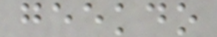geekdo
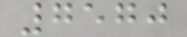7570
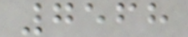7568
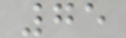75
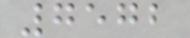7572
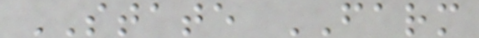STATE FARM
